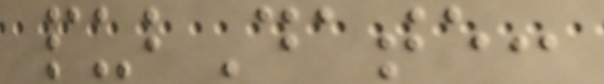pubDate:
